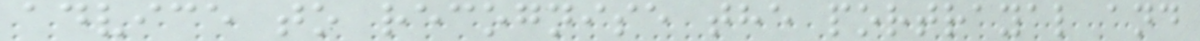advice to recognise the portrayal and
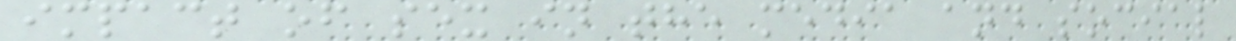impact of sex in the media and social
